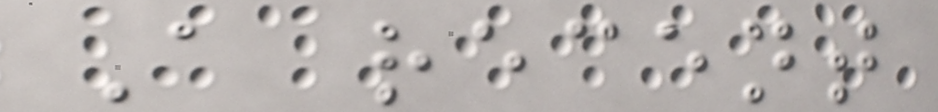A recent
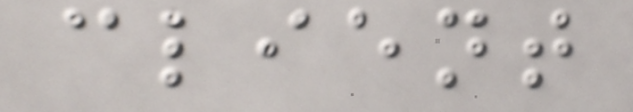client
